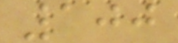100
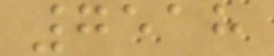7518
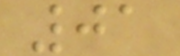01
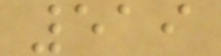519
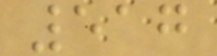517
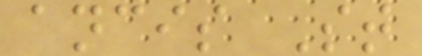ancis St
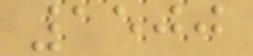1500
